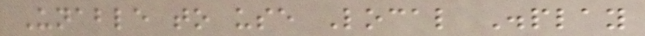Unable to use Local Display
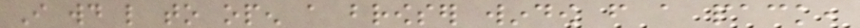I would like to open a browser window from a pack,
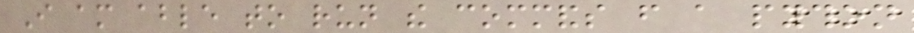I am able to run the commands from a python
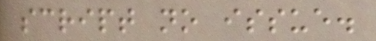script no issue.
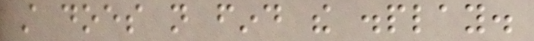still does not find the display.
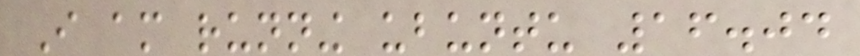I am running ubuntu 16.04
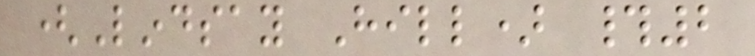(Lindsay Hill) #2
